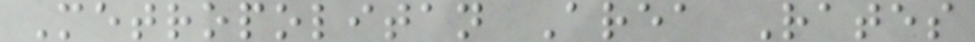Metropolitan Area Rates
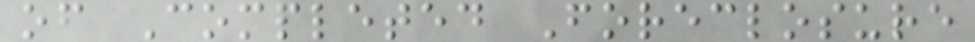of Completed Foreclosure
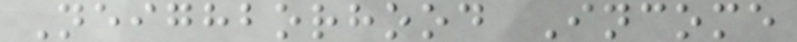Neighborhood Income
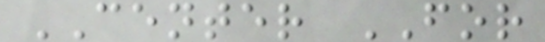CENTER FOR
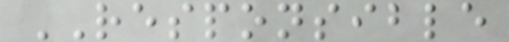RESPONSIBLE
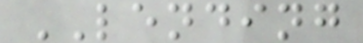LENDING
